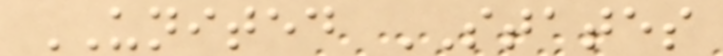UNITED STATES
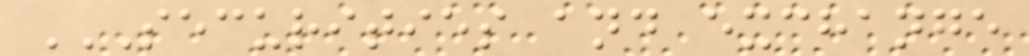SECURITIES AND EXCHANGE
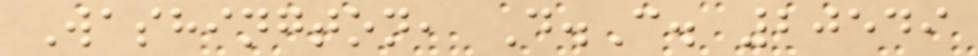Washington, D.C. 20549
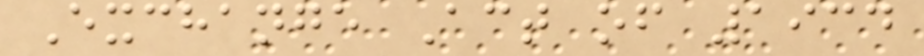Exchange Act of 1934
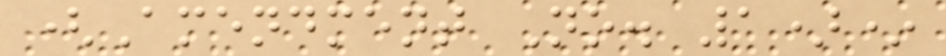(Amendment No. 1)*
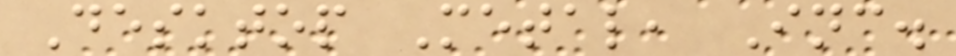Desktop Metal, Inc.
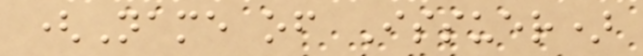(Name of Issuer)
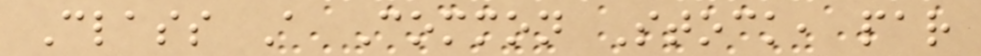Class A Common Stock, par
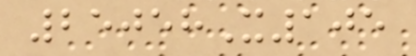25058X105
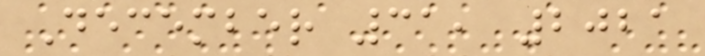December 31, 2021
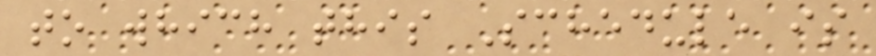to which this Schedule is
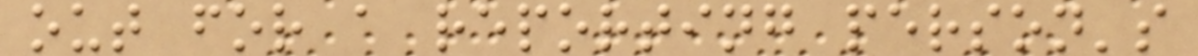out for a reporting person's
